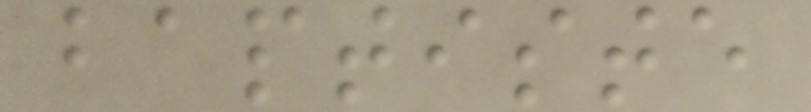baptiste
